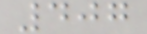407
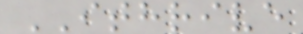ITHRIVE
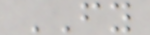FY
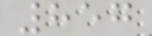857
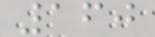160
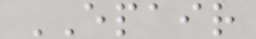EPAIR
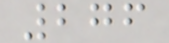276
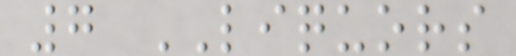7 LIQUORS
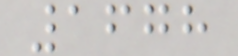1678
